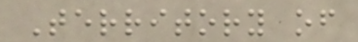Territory of
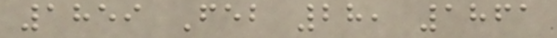1859 Feb 28, 1861
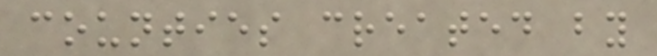counties created by
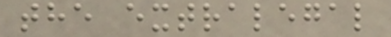the extralegal
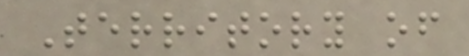Territory of
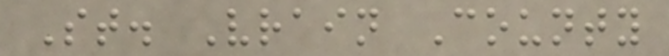St. Vrain County
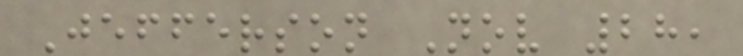Jefferson Nov 28,
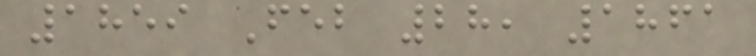1859 Feb 28, 1861
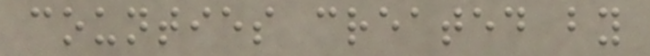counties created by
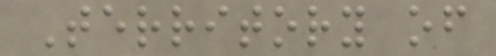Territory of
